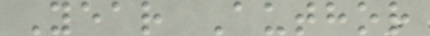Year Author
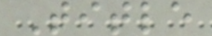Title
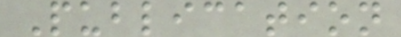Publication
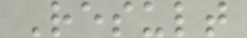Result
